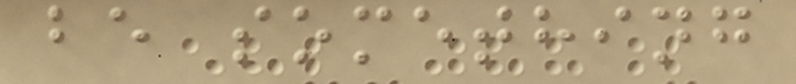be something
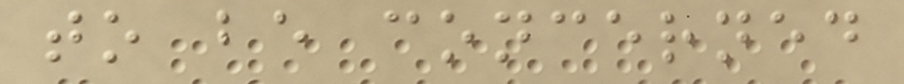to be concerned
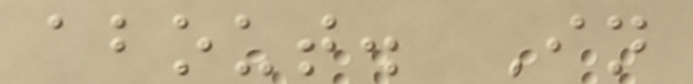about. In
